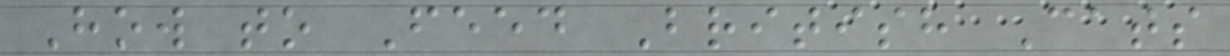How to Feed British Cats
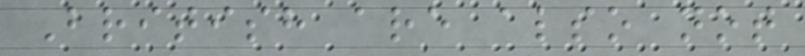British are also not
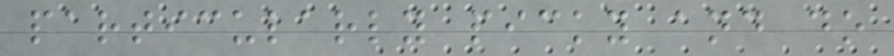particularly picky and do
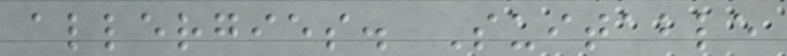allergies. Suitable
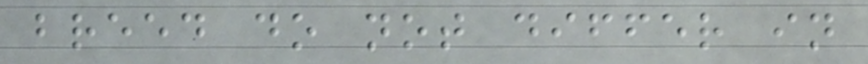breed do not differ in
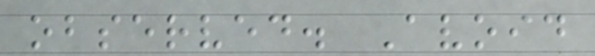observed. Avoid
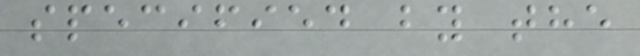specified by the
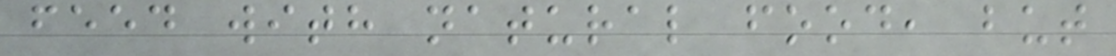feed with natural food, but
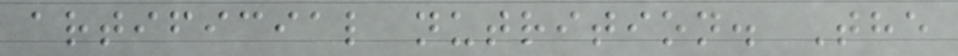artificial nutrition. The
